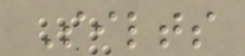Silts
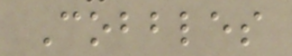Cobbles
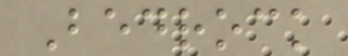Bedrock
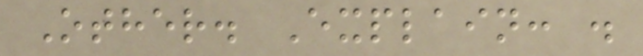Other. Explain: .
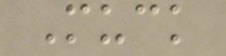Muck
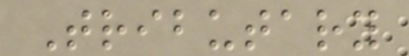Tributary
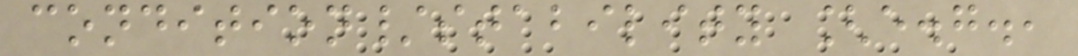condition/stability [e.g.,
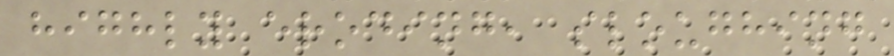highly eroding, sloughing
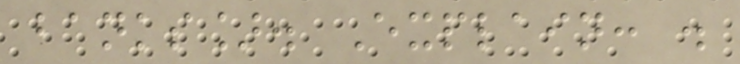banks]. Explain: .
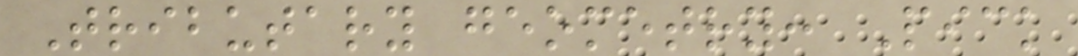Tributary geometry: Pick
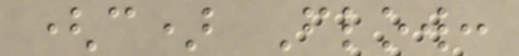(c) Flow:
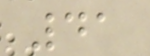41
